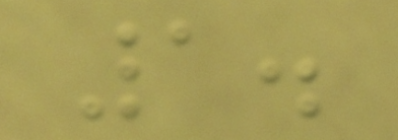1.
